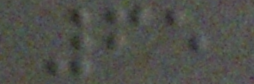65
